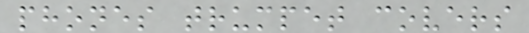phones trumpet covers
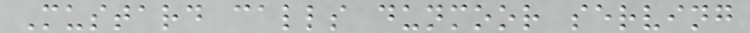Mustard calls dunmoor serving
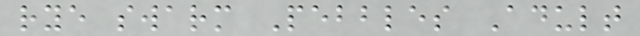rye swarm Pebbles Adult
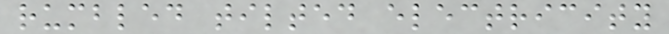rumbled tilted electricity
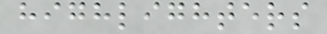highlighters
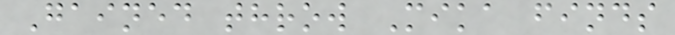Gained throw Mika finds
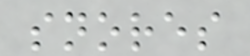snores
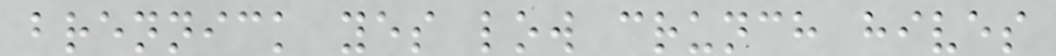brennick yes low crunch hives
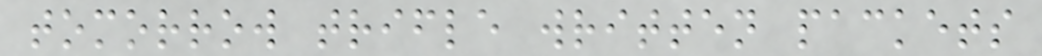tomorrow trifle written packets
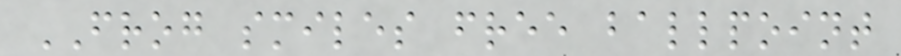FROG smiles free ballpoint
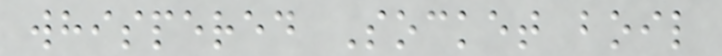whispered Socket boil
